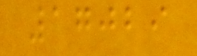17029
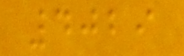4029
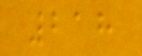218
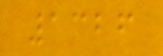1326
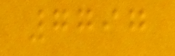7797
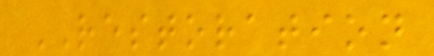RESTORATION
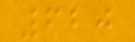620
